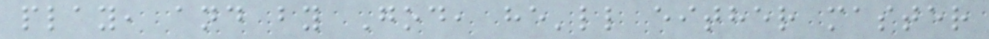play, and by God, he'll either master
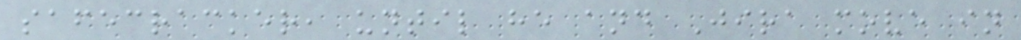safecracker, until he and Jira move in
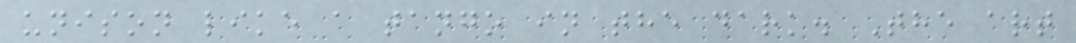unison like a tango in the dark. The art
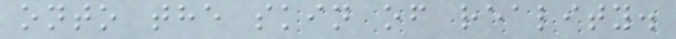onto the skin of reality.
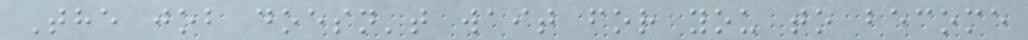The job doesn't wait for you to become
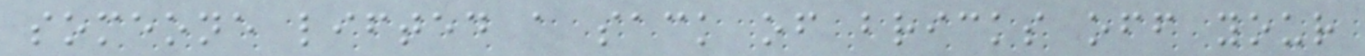someone lifted a sack of bricks off your
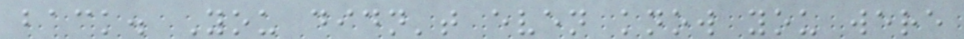back. You didn't even know you were
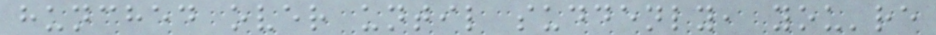hunched over until suddenly, you're
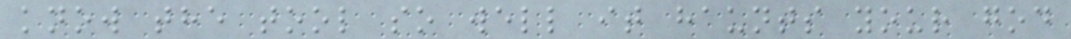know the tool so well it haunts your god
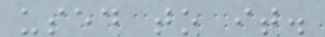used to it.
